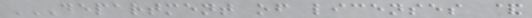DEPARTMENT OF LICENSES &
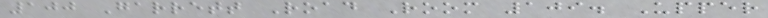100 Garrett Road Room 109. Upper
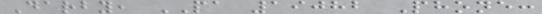Darby, PA 19082 Phone:
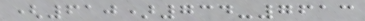(610)734-7613
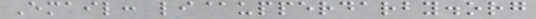Email: li@upperdarby.org
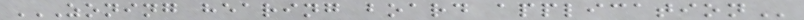ZONING HEARING BOARD APPLICATION
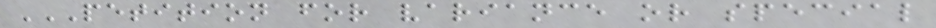PETITION FOR VARIANCE OR SPECIAL
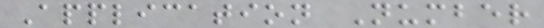Application Number
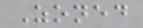Zoned
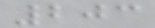203
